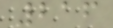216
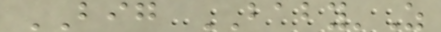BIG BABY'Z
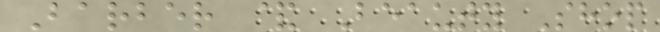Barber & Beauty Shop
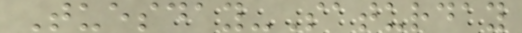Tuesday-Saturday
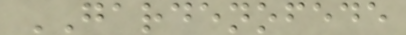GARDENOFEDE
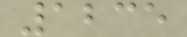1235
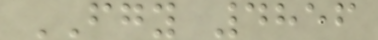FGY 4856
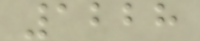1228
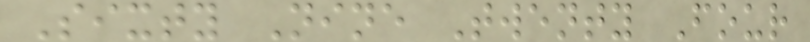Sixty Nine Twenty Four
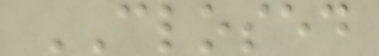CLOSED
